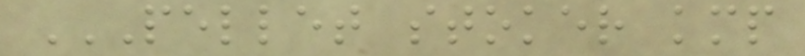PELLET STOKER KMP
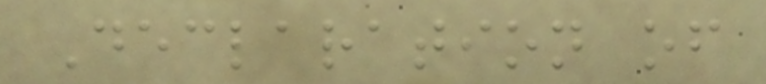Declaration of
